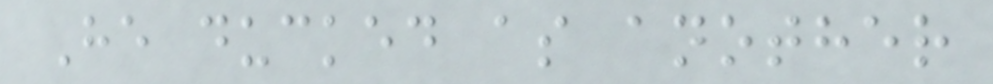He ducked as another
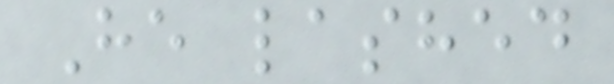He lashed
